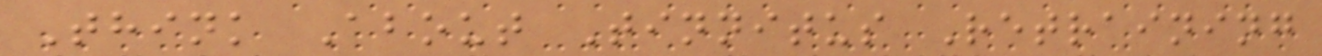Think About Tinnitus Retraining
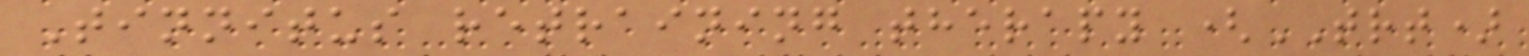Tinnitus retraining therapy (TRT)
